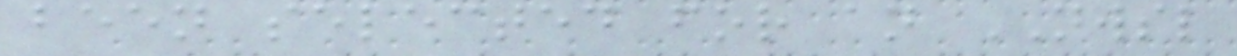been selected for an NWSL
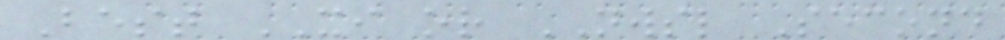Best XI or NWSL Second
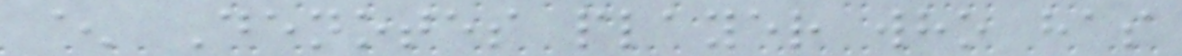^ Denotes player who has
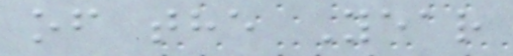of the Year
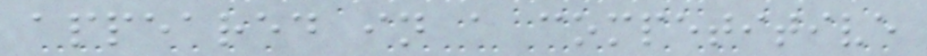appeared in a competitive
